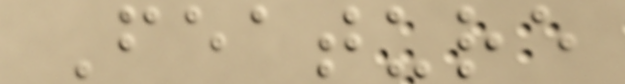Feature
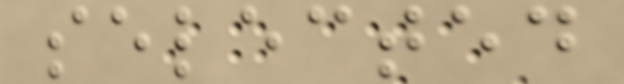selected
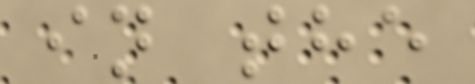in the
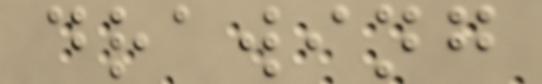drawing
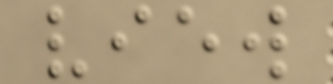view
